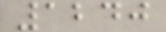1240
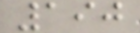190
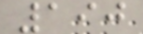190
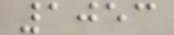1053
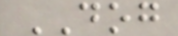DOG
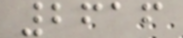2616
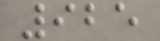925
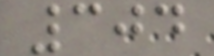304
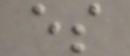es
